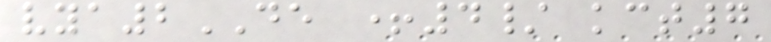vya2DE +4/ kct7
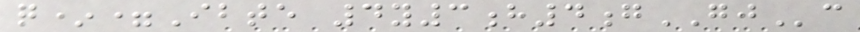q*=Ibte 4y3h4gGJc
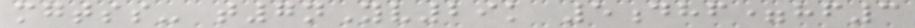mgtss- t7nYv29k 5dhf=hf3
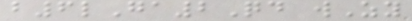b6lGa2Qd wZy
